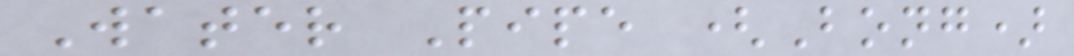Water Pipe (Bong)
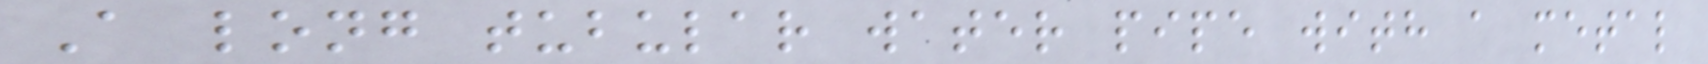A long tubular water pipe with a metal
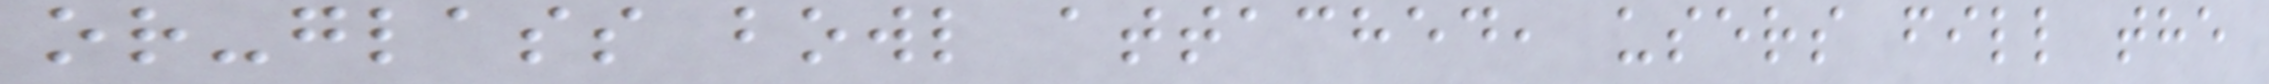or-glass bowl attached, users fill the
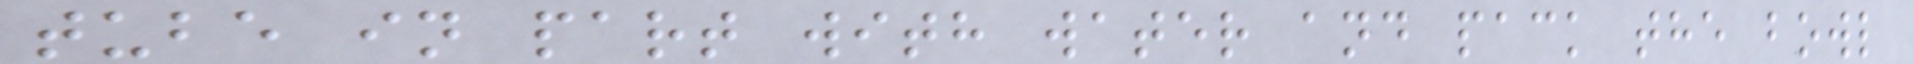tube in part with water and pack the bowl
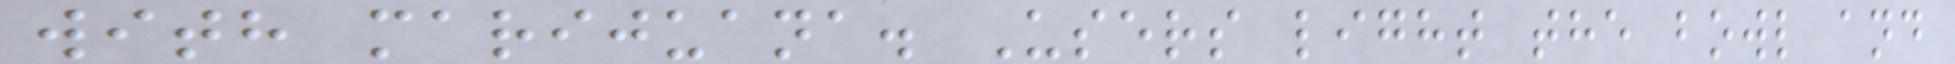with marijuana. Users light the bowl and
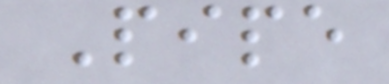Pipe
